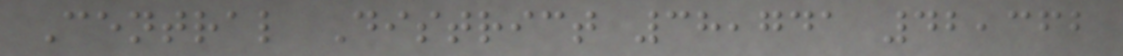Central District 38,741 42,362
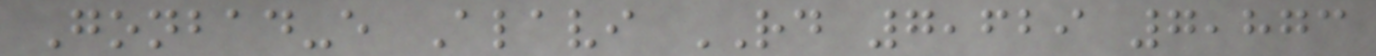Gonbad-e Alavi RD 7,629 7,873
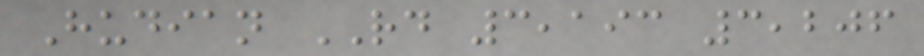Hudian RD 3,193 3,206
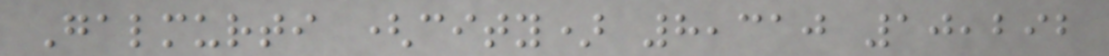Galmurti (city) 8,310 10,292
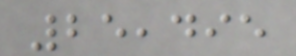25,495
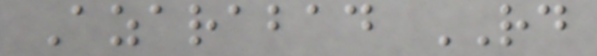Azarabad RD
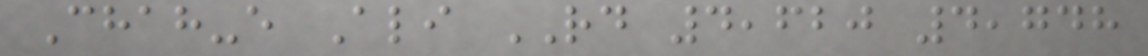Chah-e Ali RD 4,620 4,748
